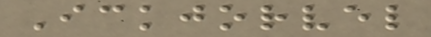Ickjorvel
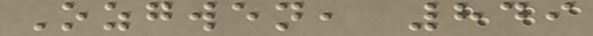Ozgwen, 849
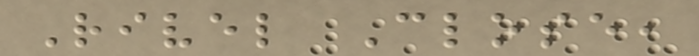Rivel Close,
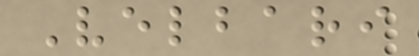Velbari
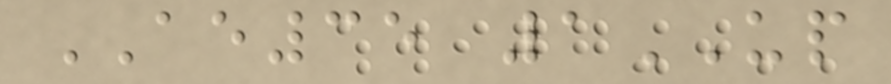AE35 1UP
